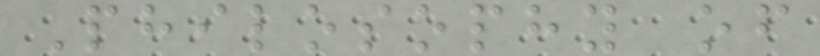Philosophy of
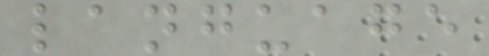language
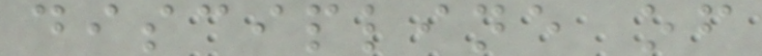discipline of
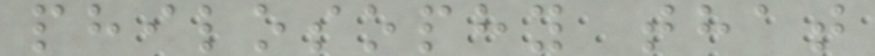philosophy that
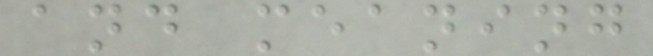and meaning
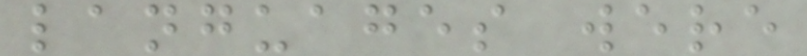languages were
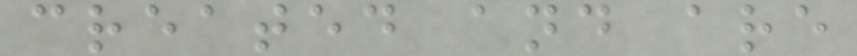created and are
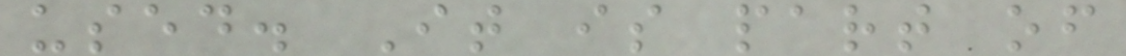used. It is part of
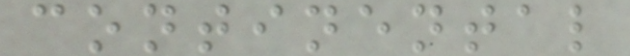continental
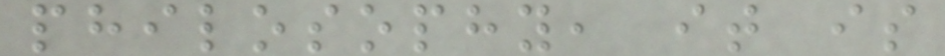philosophy, it is
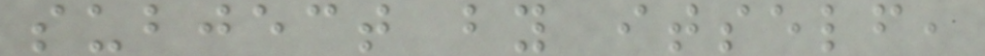subject by itself,
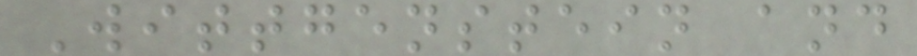Wittgenstein and
